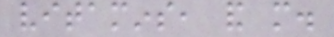vitamins, and more.
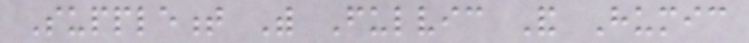Supplement With Fulvic And Humic
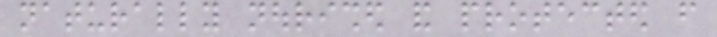naturally nourished and protected from
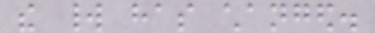the world has changed.
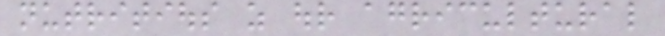nutritious as our agricultural
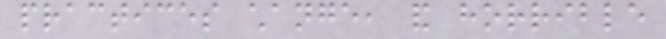practices change, and horrible
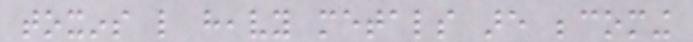toxins like heavy metals are becoming
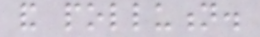and pollution.
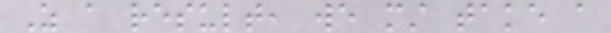As a result, we must take a
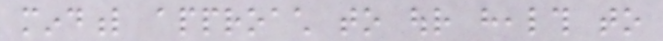mindful approach to our health to
